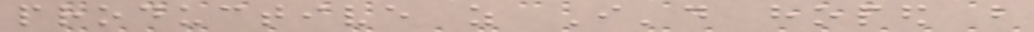productive as I'd hoped but
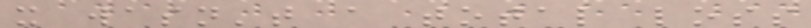it wasn't a total loss
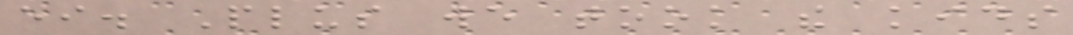either. Plus we took the kids
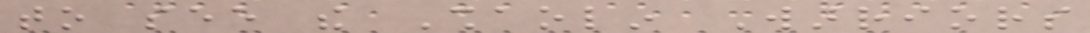to see the Shaolin Warriors
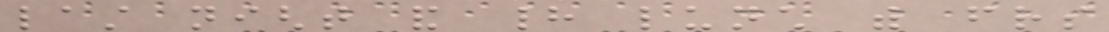last night and had lunch with friends
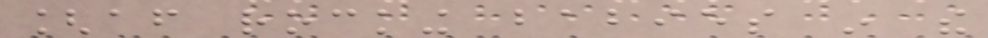[after rocking babies in the
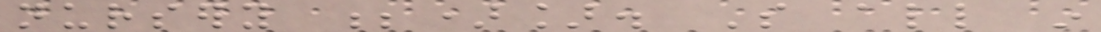nursery ;)]. So all in
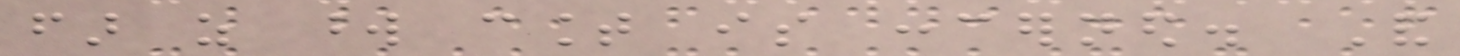far as word count is concerned. And
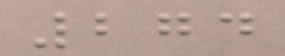274
